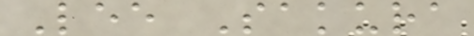Lee Sakura
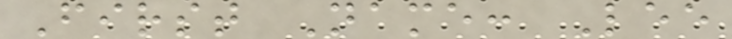First Name: Lee
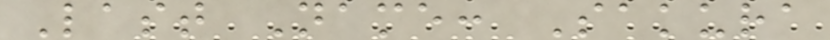Last Name: Sakura
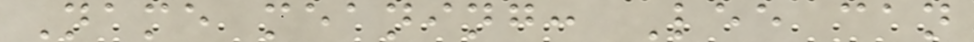Name meaning: Lee can
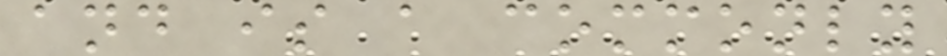and is a commonly
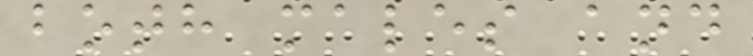both males and
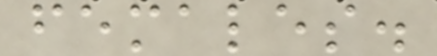females.
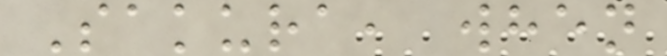Sakura, when
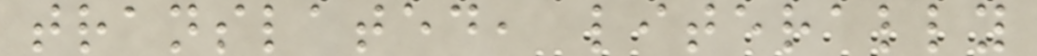translated, literally
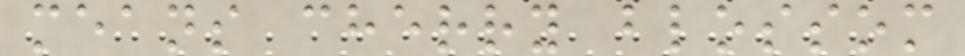means cherry blossom
